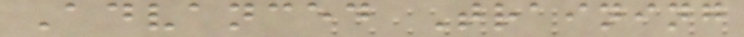Advanced Training
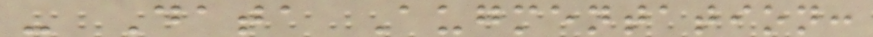- Data Augmentation:
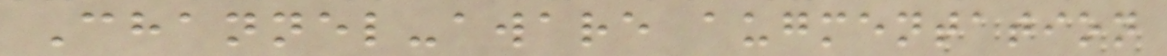Channel-aware augmentation
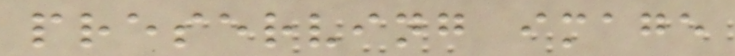preserving image
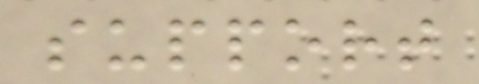support
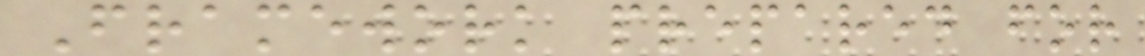Framework prepared for
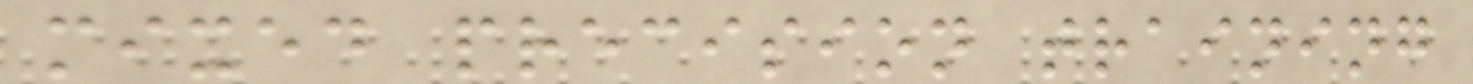mixed precision training
